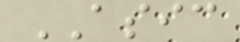ASIC
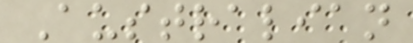Australian
